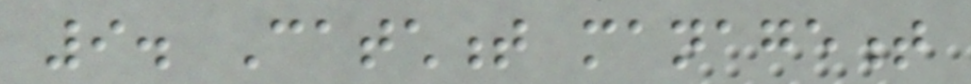9. Catchment management
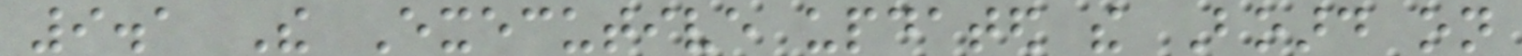9.1 The Executive updated the Board on
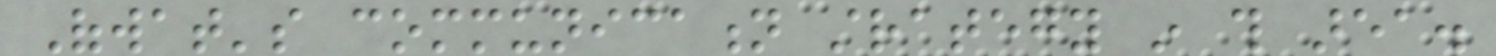Ofwat's communication strategy in this area.
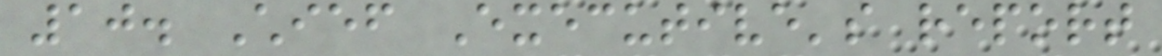10. Chief Executive's report
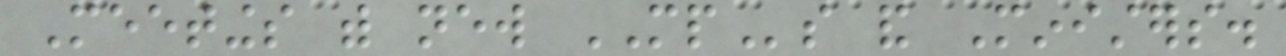Meetings with new MPs and Ministers.
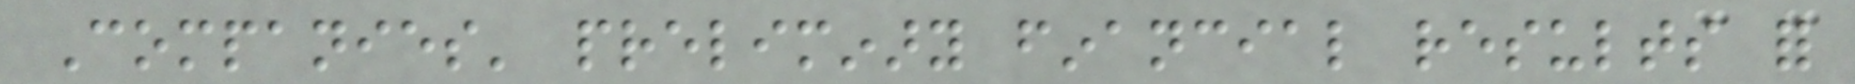Companies' preliminary financial results for
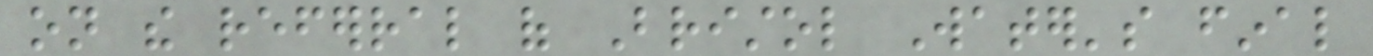on the referral of Bristol Water's final
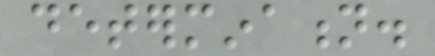determination.
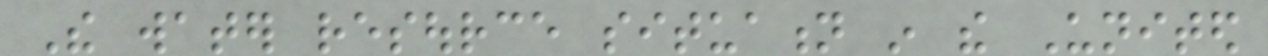The water resource situation in the United
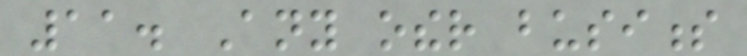11. Any other business
